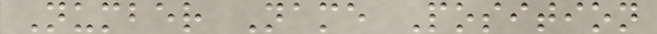Number Name Position
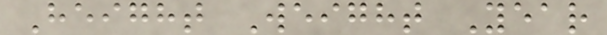Height Weight Year
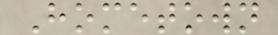Hometown
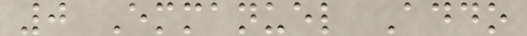0 Emmanuel Addo
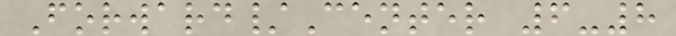Forward/Center 6-8
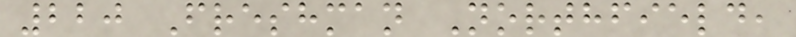220 Freshman Northfield,
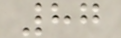87
